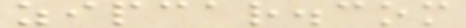zipcar.com
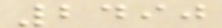2490
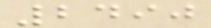2490
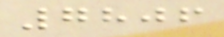7806
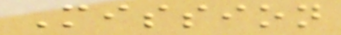Mission
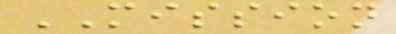MISSION
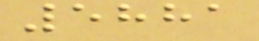5881
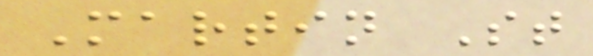Martin St
